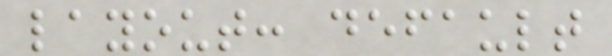layout: default
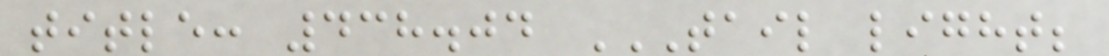title: 438.04 TAIL LIGHT;
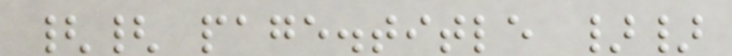{{ page.title }}
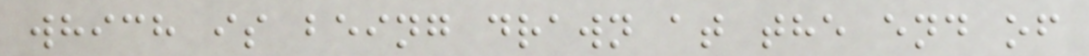which is being drawn at the end of
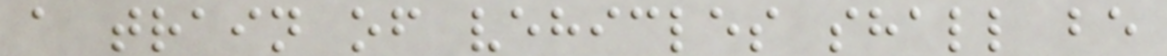a train of vehicles shall be
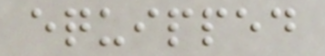equipped
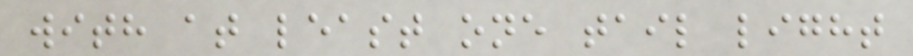with at least one tail light
